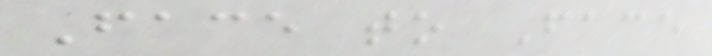Face to Face
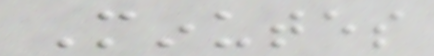Minutes
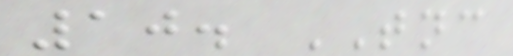10. TNC
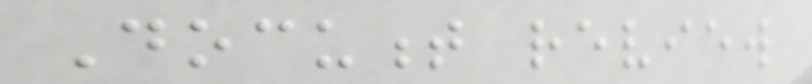Document review
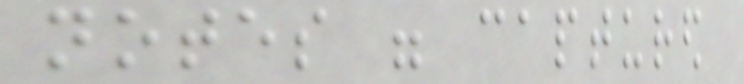notes were captured
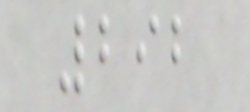292
